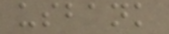usbank
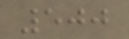500
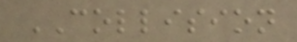COLLISION
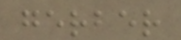gerber
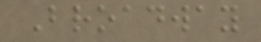Broadway
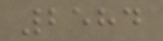2584
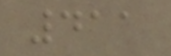411
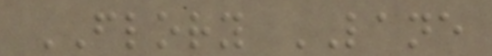FLORY LANE
